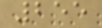255
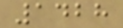1428
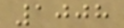1008
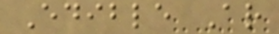Edible Ar
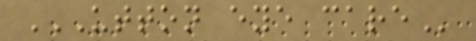UTTON EYE CARE
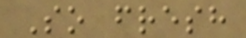So fresh
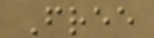Free
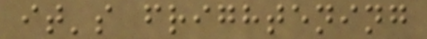it's frightening
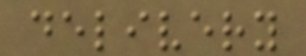delivery
